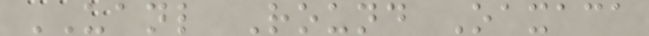UANL Round Oaxaca
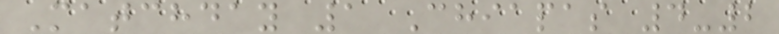Matchday 1 Chiapas 4-2
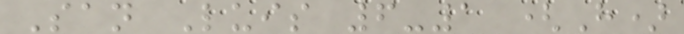San Luis 6-1 (H)
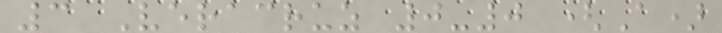3 Veracruz 0-0 (A)
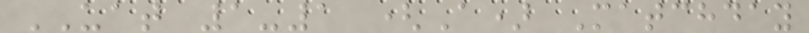UAT 1-1 (A) Matchday
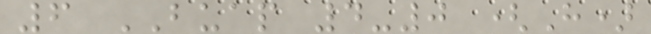6 BUAP 4-0 (H)
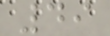49
